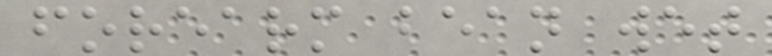forearm bean wet
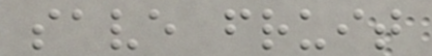save fruit
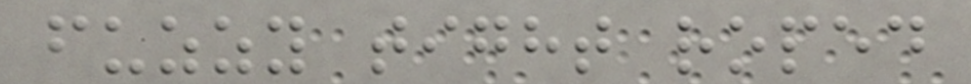fuzzy tight roped
